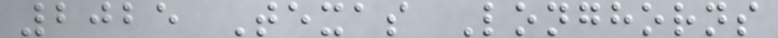2025 Texas Longhorns
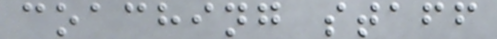coaching staff
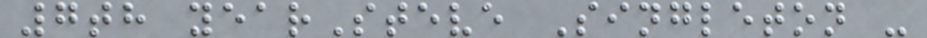7th yearSteve Singleton -
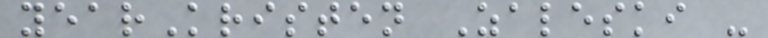yearKristen Zaleski -
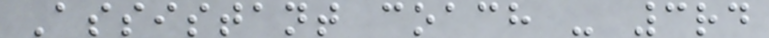Assistant coach - 3rd
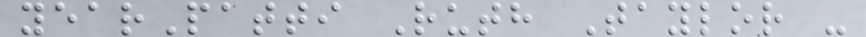yearPatti Ruth Taylor -
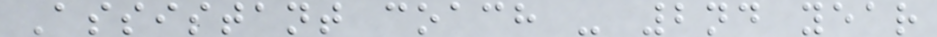Assistant coach - 2nd year
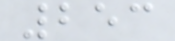253
